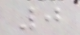0
